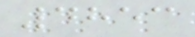4853
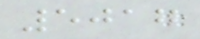5017
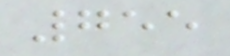755
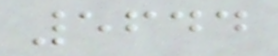5644
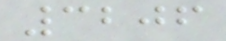3206
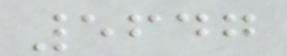5647
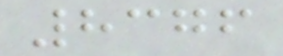8376
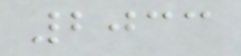2033
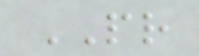PR
